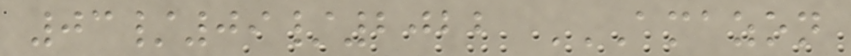03/09/2022 AMAZON
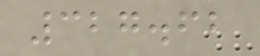327.62
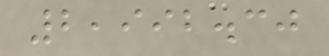2,992.30
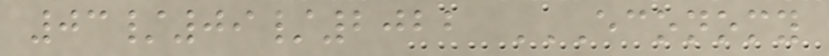03/09/2022 ECONOMY
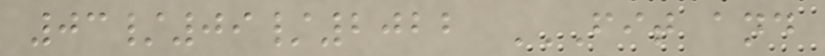03/09/2022 FIT AND
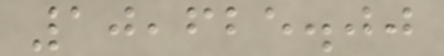10,625.00
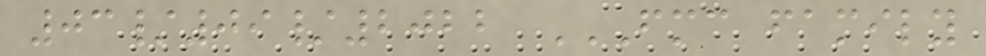03/09/2022 FMC FAMILY
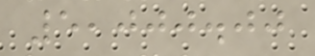5,000.00
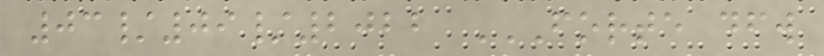03/09/2022 FORTE DFW
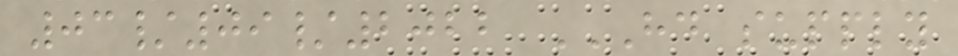03/09/2022 HD SUPPLY
